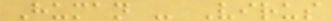Human - Virus
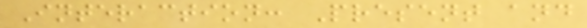Interaction: Present and
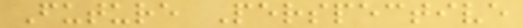Future Perspective
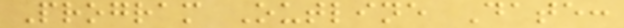Program Outline Date:
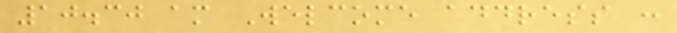10.30 am Welcome address :
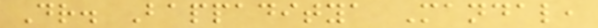Dr. Bappaditya Mandal,
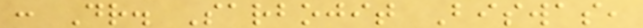: Dr. Sarbojit Biswas,
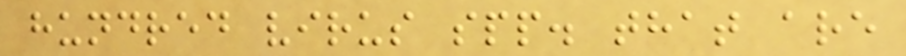hundred virus spp. that are
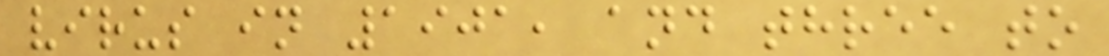virus in 1901, and three to
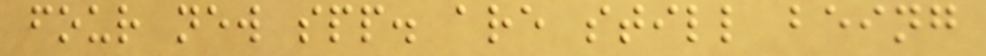four new spp. are still being
